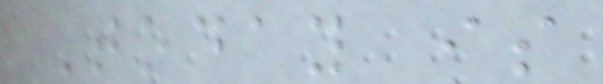Today is
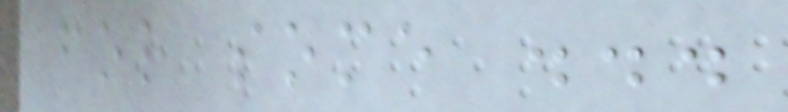for some ...
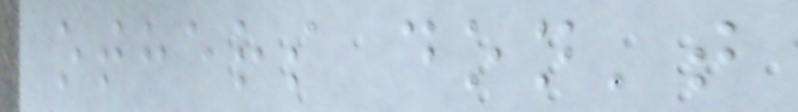others don't
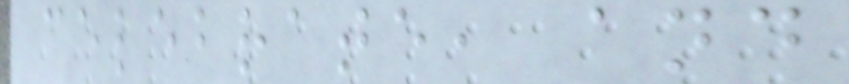celebrate, and
